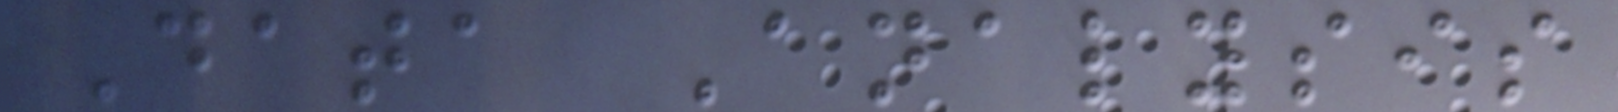Data Analysis
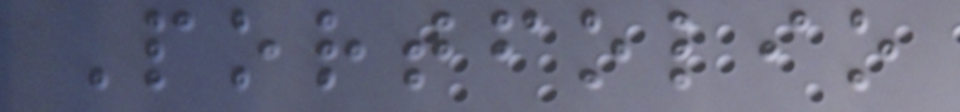Portfolio
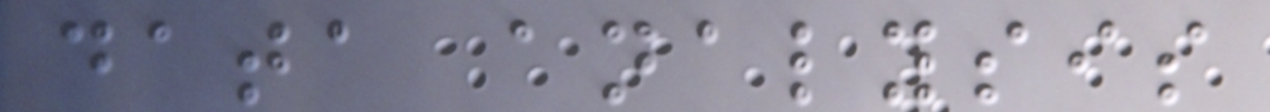data analysis
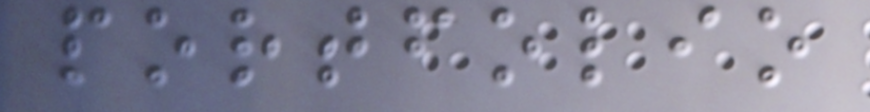portfolio
